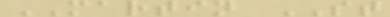MARTIN ST
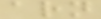arn
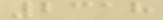2318
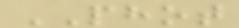PHOT
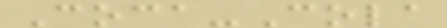Coca-Cola
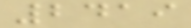2419
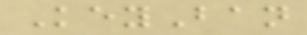KeyBan
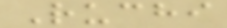Ruchi
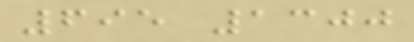695 1300
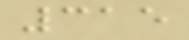315
